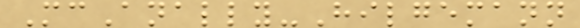McAnally-Hilgemann
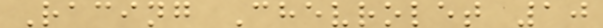Racing Chevrolet 10
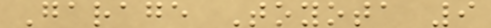Garage Toyota 9
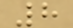8
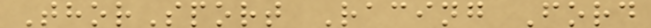ThorSport Racing Ford
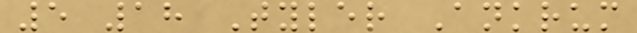5 18 Tyler Ankrum
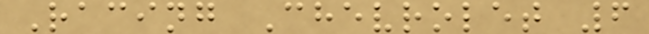Racing Chevrolet 6
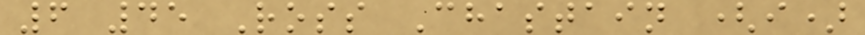6 45 Ross Chastain (i)
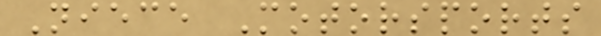Niece Motorsports
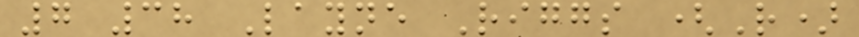7 38 Layne Riggs (R)
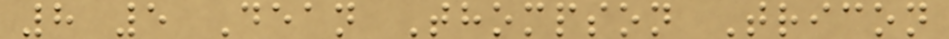8 5 Dean Thompson Tricon
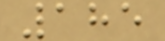185
